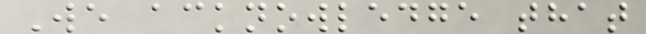We acknowledge that
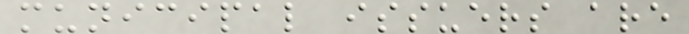municipal issuers are
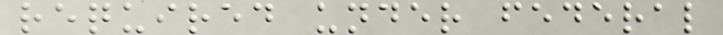required under federal
